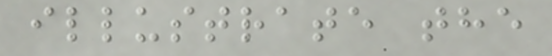illustrate the
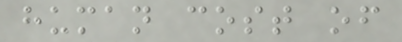human cost of
